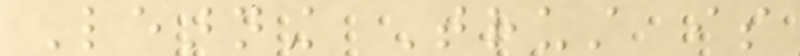Learning Trust is
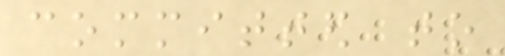committed to
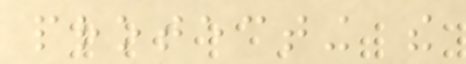protecting the
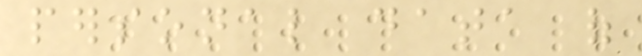personal data of
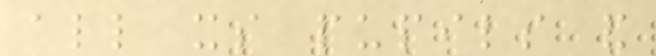all its pupils and
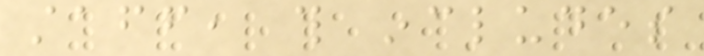staff, this includes
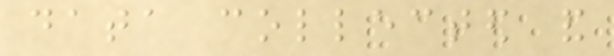data collected and
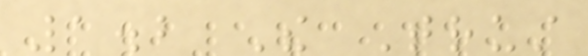1.2 The Trust
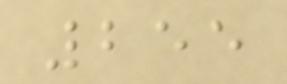255
